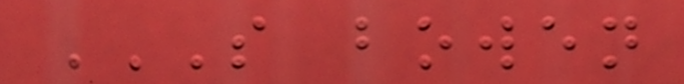S BOWEN
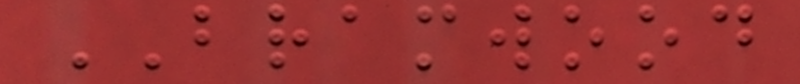BRAMWOOD
